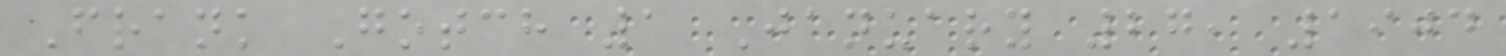Frank Gotch 1 January 27, 1904
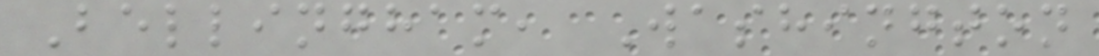Bellingham, Washington
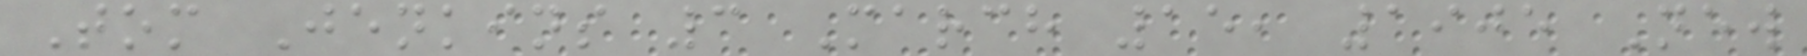Tom Jenkins 3 March 15, 1905 New
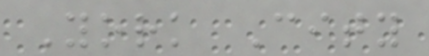York City
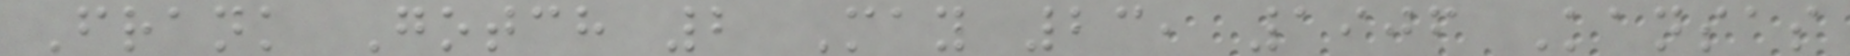Frank Gotch 2 May 23, 1906 Kansas
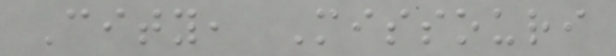City, Missouri
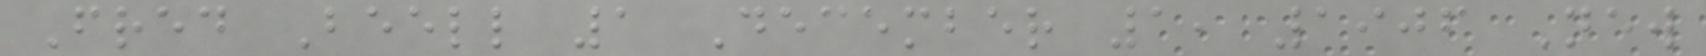Fred Beell 1 December 1, 1906 New
